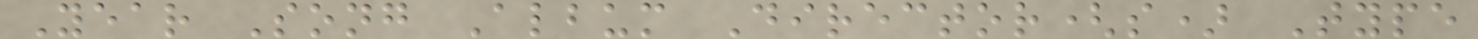Year Song Album Director(s) Type
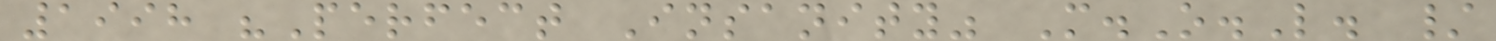1998 "Perfect Insanity" M.O.L. /
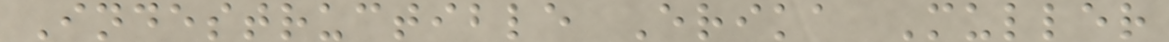Indestructible Erika Muller
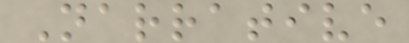Narrative
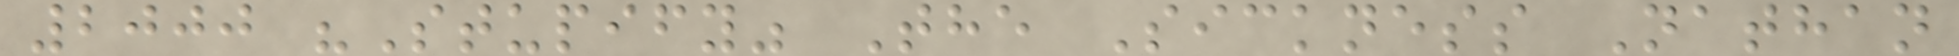2000 "Stupify" The Sickness Nathan
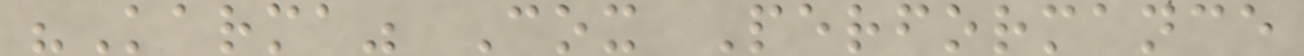"Karma" Cox Performance
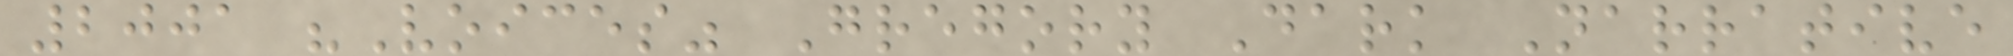2001 "Voices" Gregory Dark Narrative
